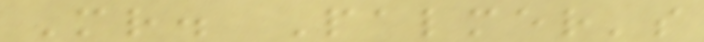Mr. Palmer's
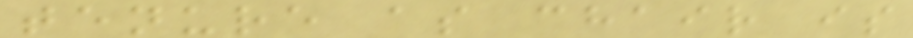tenure as chair is
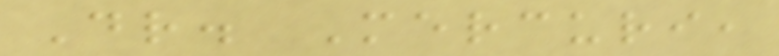Dr. Mercuri,
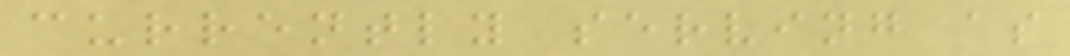currently serving as
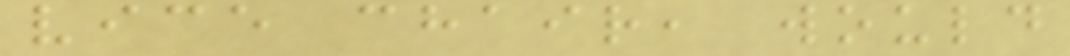vice chair, would
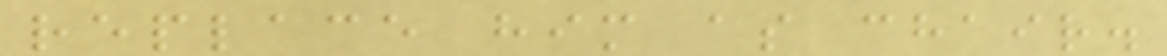replace him as chair.
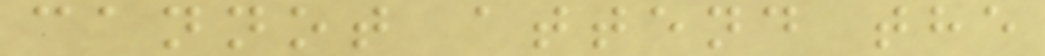cannot attend the
